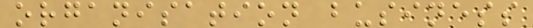organisation business
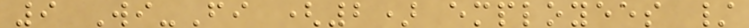9 Wi-Fi (2) employees /
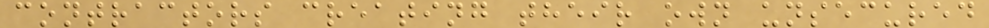contractors creating their own unsecured
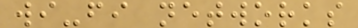wi-fi networks
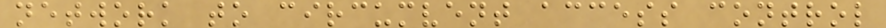network to circumvent access control
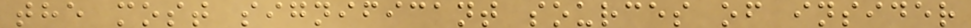the most significant sources of insider
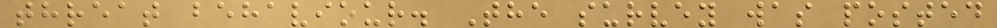threat behaviour. The survey was posted
